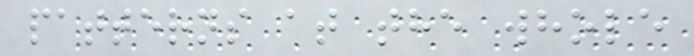patterns at the whole
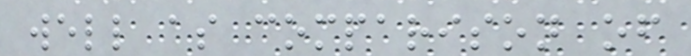well as comparison of
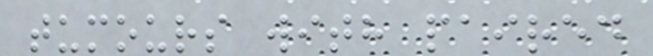tumours with paired
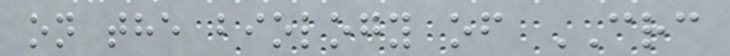on the biology of CRC
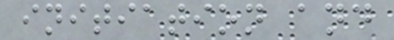initiation and
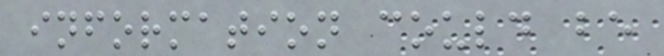information could be
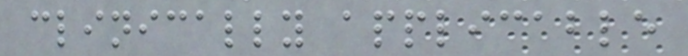clinically applicable
